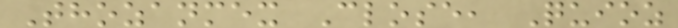Thozanmex Close, Quioz
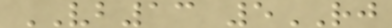VB13 5RJ
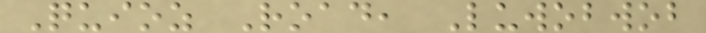Quioz Road, Luwobwob
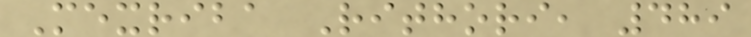Mexriba Rithori, 489
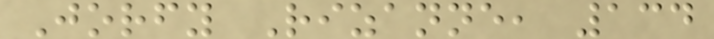Jorfy Rizanne, 134
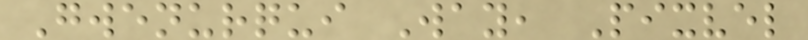Gwenurqui Way, Pixvel
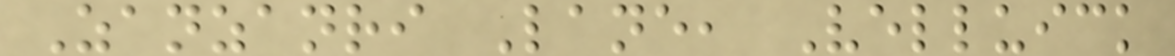Zanzanri Lane, Velluick
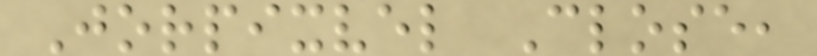Jorpixvel Close,
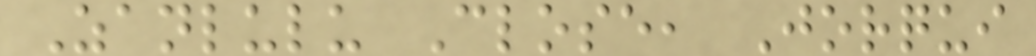Zanlulu Close, Jorqui
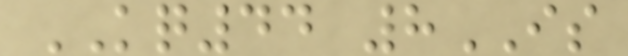KQ44 8IS
